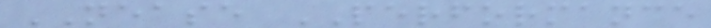NEASE PERFORMANCE
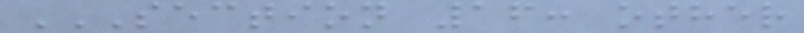SECTION 16: OTHER
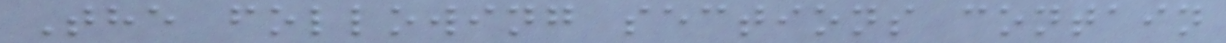The following sections contain
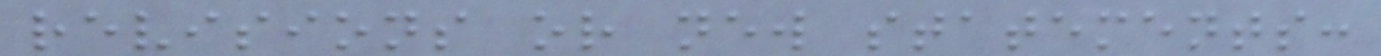revisions or new statements:
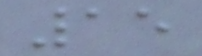15
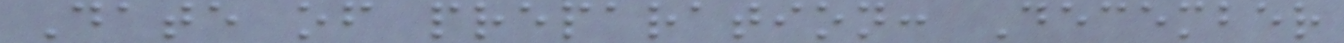Date of preparation: December
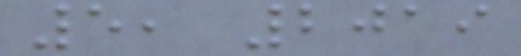5, 2019
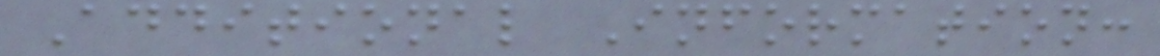Additional Information:
